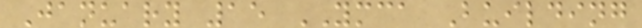January 15 YMCA Building
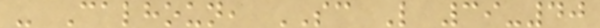- Calhoun, SC L 39-40
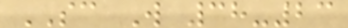SC W 38-23
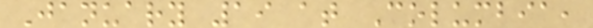January 19 at Columbia,
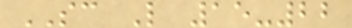SC L 15-22
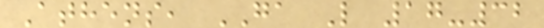Athens, GA L 17-32
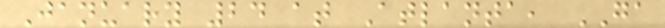January 24 at Atlanta, GA
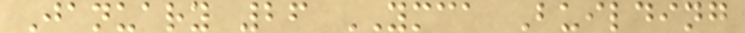January 26 YMCA Building
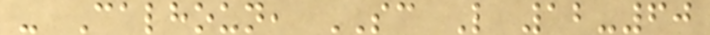- Calhoun, SC L 12-60
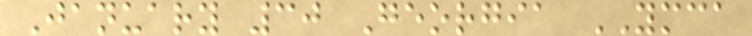January 30 Georgia YMCA
